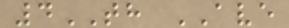4TH AVE
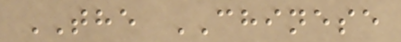THE CHINESE
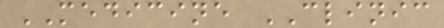MEDICINE CLINIC
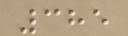385
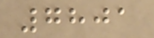7801
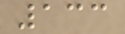133
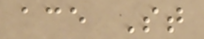ace St
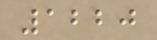1220
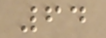64
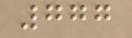777
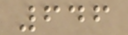646
